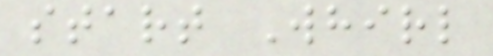start Whirl
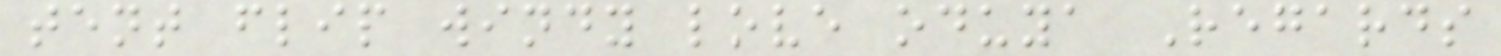tent flip windy love oduya Regards
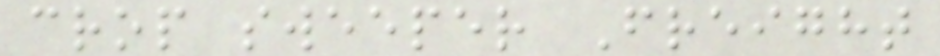crop sweeper Freight
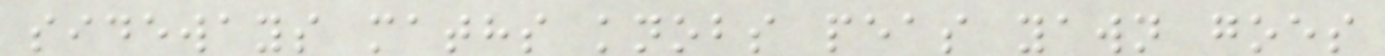sideways maths knobs peas yawn goes
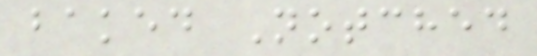baked Notched
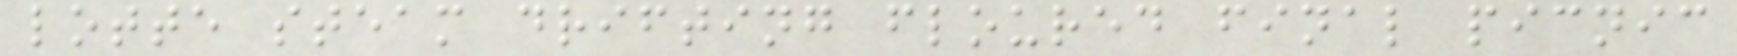lotte steam drifting floured final picnic
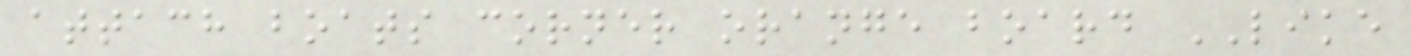attach boats corner orange board LIKE
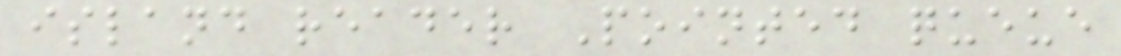island reader Pointed queue
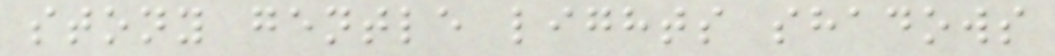stony gentle lights shadows
